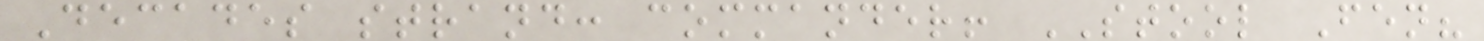Decades strand: commander! STOOL Fen?
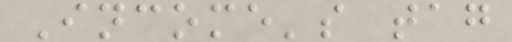Income's tag
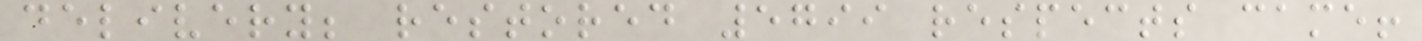delivery; restored 5799 respects came!
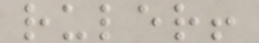ruler!
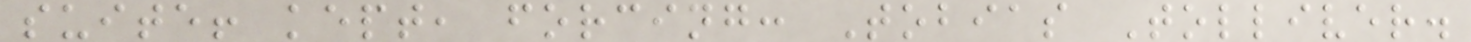suite! kept, forcing: Tobias Tolliver.
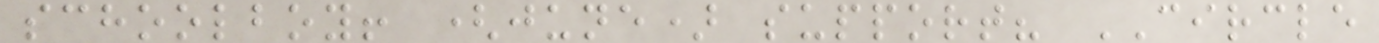schoolboy! (june) support? CIRCLE
